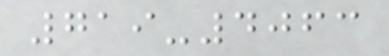719-4063
